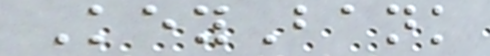KeyBank
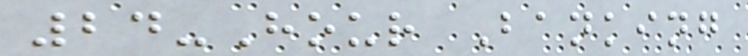24-Hour Banking
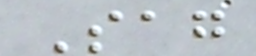Sag
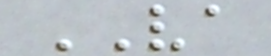VA
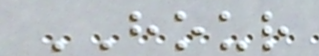HOUR
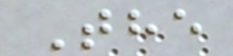The
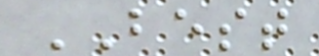BEST
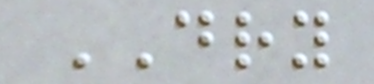DRY
